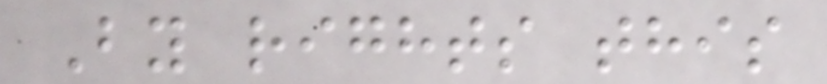By rights this
